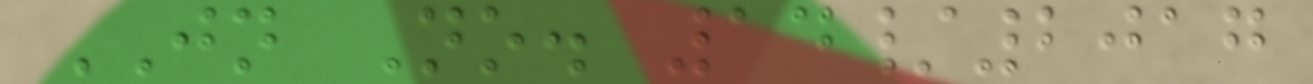JN No. 14/2017
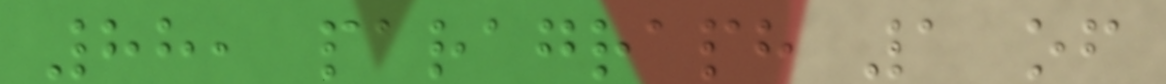88, paragraph 1 of
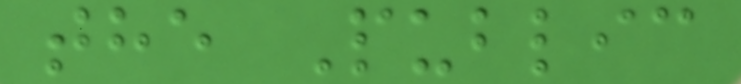the Public
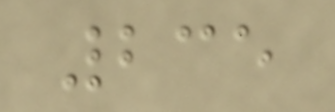235
